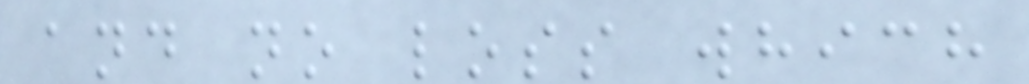and no loss which
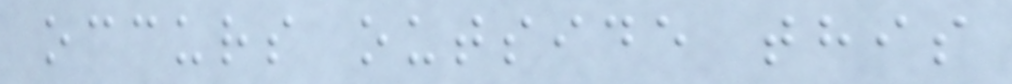occurs outside this
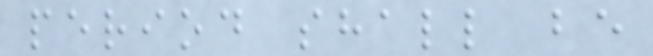period shall be
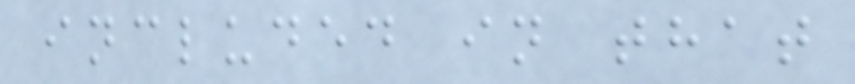included in that
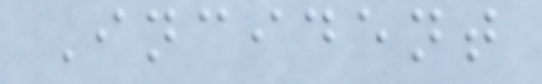Incident
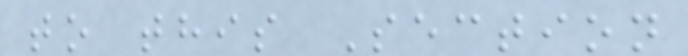to this Section
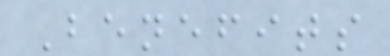Benefits
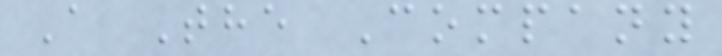A The Company
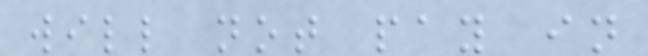will not pay in
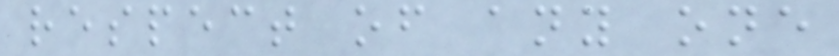respect of any one
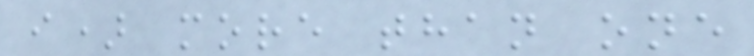i) more than one
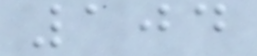104
